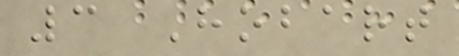3 Hobart
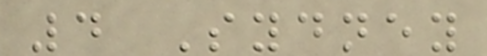4 Sydney
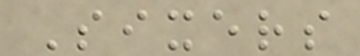Sixers
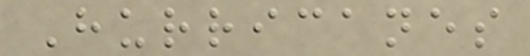Hurricanes
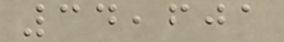34,601
